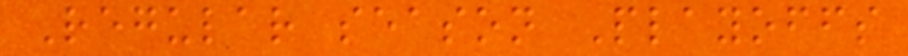Regular season Playoffs
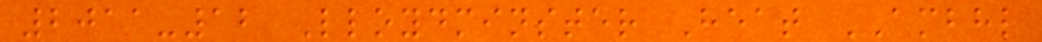2011-12 Lloydminster Heat AMBHL
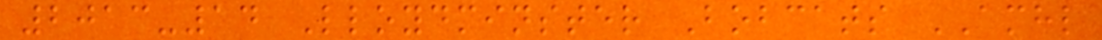2013-14 Lloydminster Bobcats AMHL
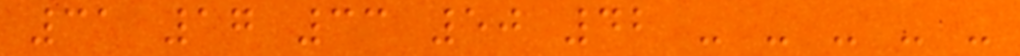31 17 33 50 42 - - - - -
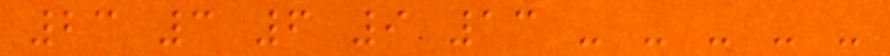23 3 6 9 13 - - - - -
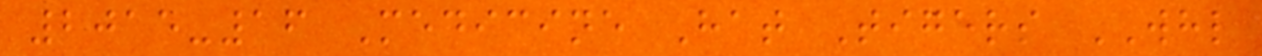2015-16 Medicine Hat Tigers WHL
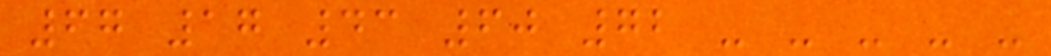67 17 43 60 72 - - - - -
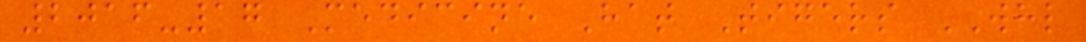2016-17 Medicine Hat Tigers WHL
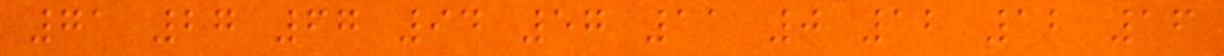71 27 67 94 57 11 0 12 12 16
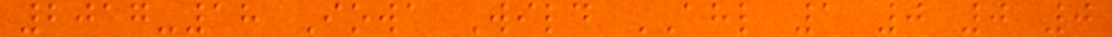2017-18 Iowa Wild AHL 1 0 0 0
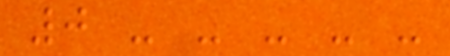0 - - - - -
